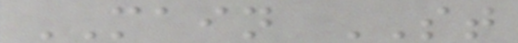MAIN ST
